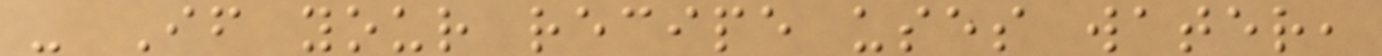- If your recipe uses water,
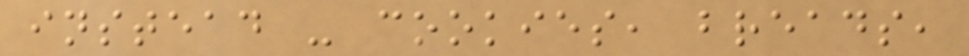instead - cookies, breads,
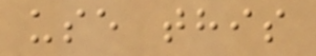use this
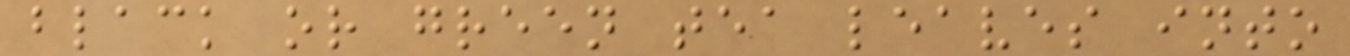black or green tea leaves into
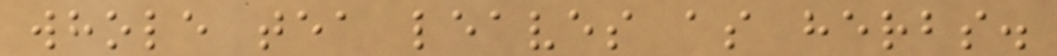whole tea leaves as herbs.
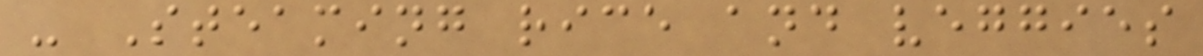- Steaming rice and veggies
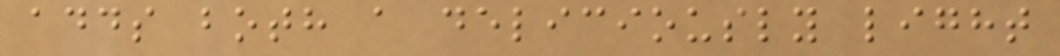adds both a deliciously light
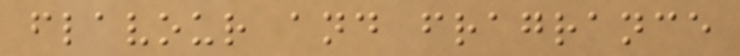flavour and fragrance
